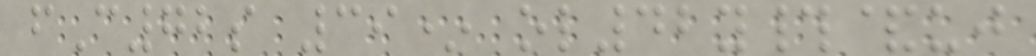fC72s 39* ol42y#&uj
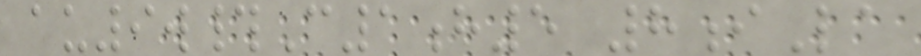au9w#C1h5 8iLa
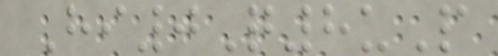Hi0Q8uP
